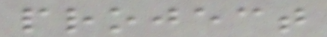project
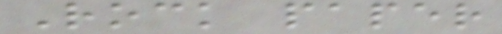Rock paper
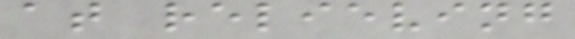at relieving
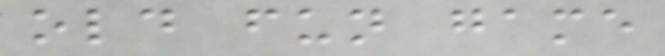old fun game
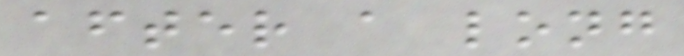after a long
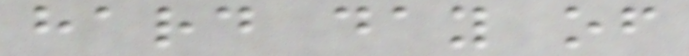hard day of
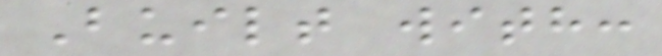Built with:
